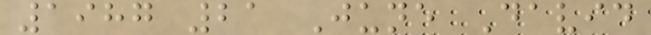1987 21 June David
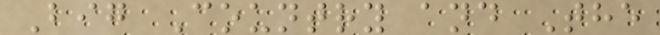Big Country and The
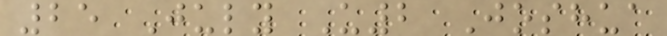25 July U2 Joshua
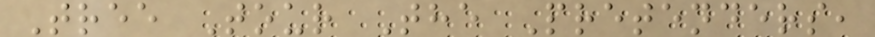Tree Tour The Pretenders,
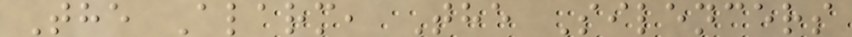The Alarm, The Silencers
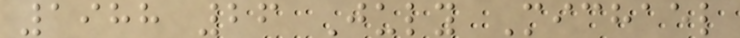1988 26 July Michael
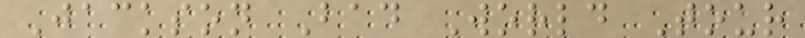Jackson Bad World Tour
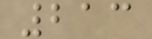213
